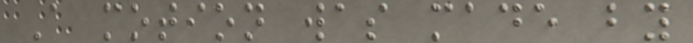A motion was made by
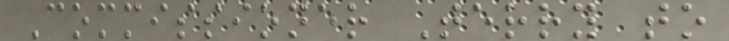Commissioner Terry to
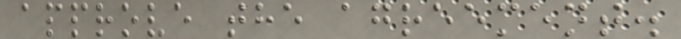approve the agreement.
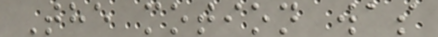The motion was
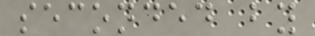seconded by
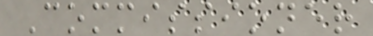Commissioner
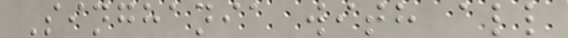Singhania with all
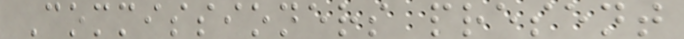Commissioners present
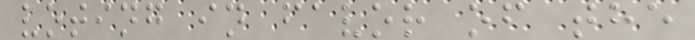voting in favor of the
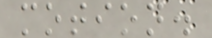motion.
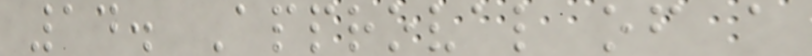14. Approval of a
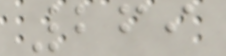269
